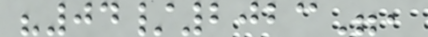"04/2023",
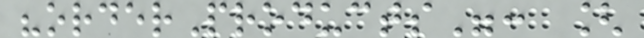"orderProducts": [
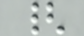{
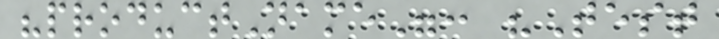"productName": "Test
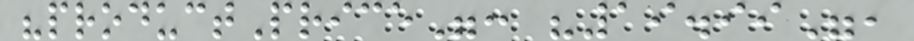"productPrice": "19.99",
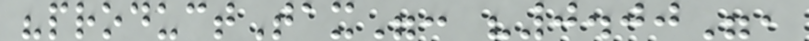"productTax": "0.00",
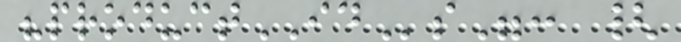"productIDs": {
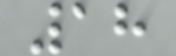18
